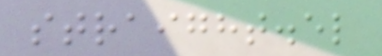straight.el
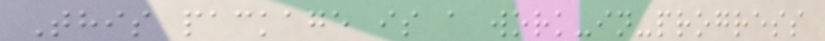This package is a work-in-progress
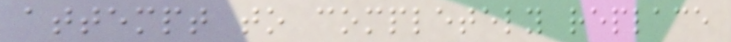attempt to completely replace
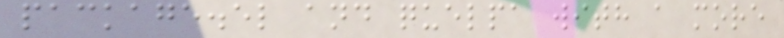package.el and quelpa with a more
